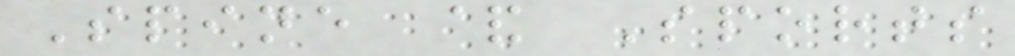Spine & Sports
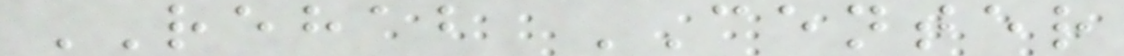REHAB CENTER
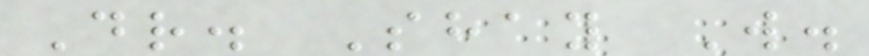Dr. Shay W.
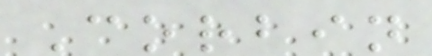Corbin
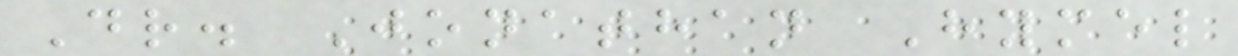Dr. Jonathan Hymel
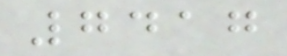7417
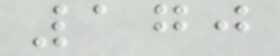170
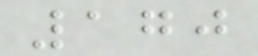170
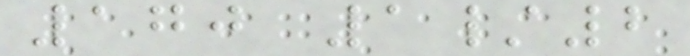170 1/2
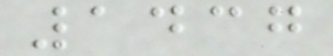1437
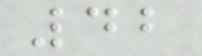42
